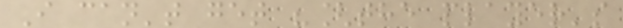I can't get "[the player's
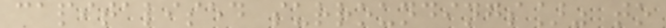capitalised surroundings]" to
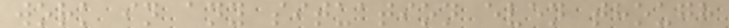work in any situation even though
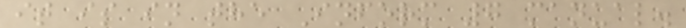it is in the Inform 7 manual.
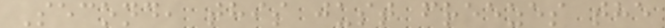Second, this just freezes the
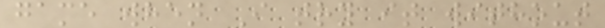game when I try it without
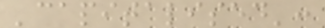'capitalised':
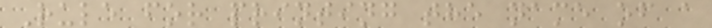Rule for printing the name of a
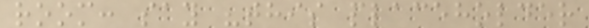room: say "this placeholder
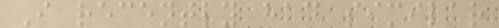I recently had similar
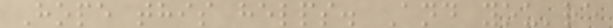Hope this helps. And you're
